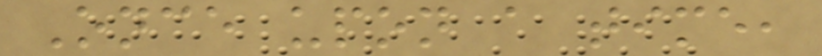Once upon a time,
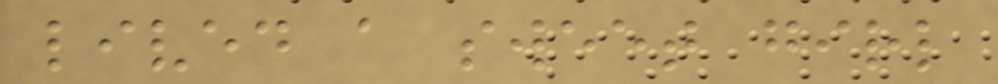lived a sweet girl
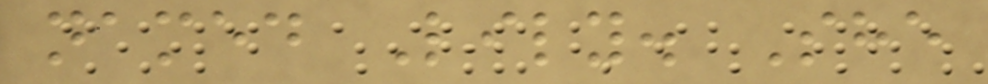named Lily. She
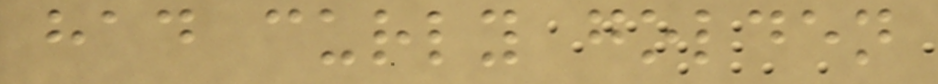had curly golden
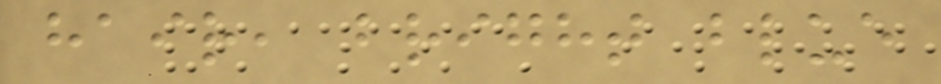hair, bright blue
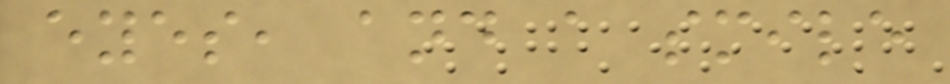eyes, and a smile
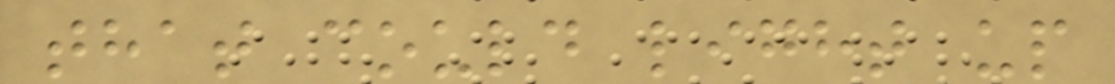that could light up
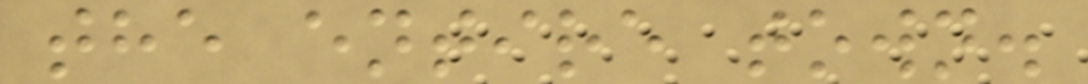the entire town.
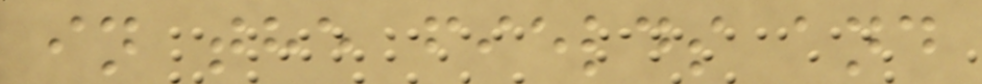in the fields and
